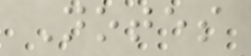Notes
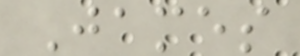James
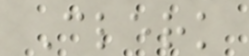Clerk
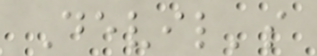Devil's
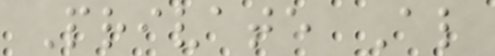Private Al
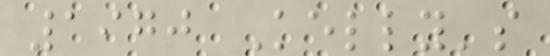1970 Kelly's
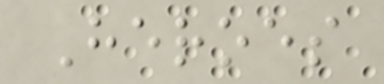Heroes
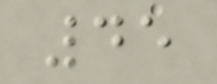45
